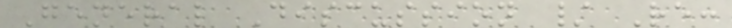General Discussion / Re:
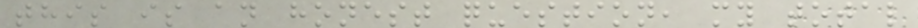this is an honest question, my total
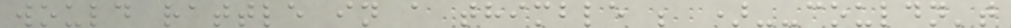would rattle in a thimble ; )--couldn't
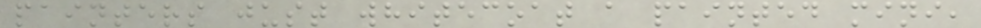painters just whitecoat a painted mini,
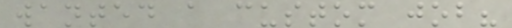wanted a custom job?
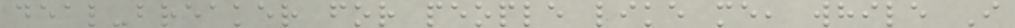deal-breaker for people like me, while I
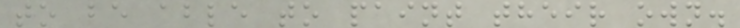to be able to paint their own.
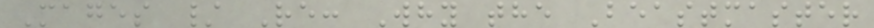Mages / Re: Why the Beastmaster
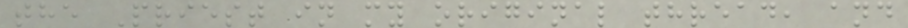the Priest in my original thread, and
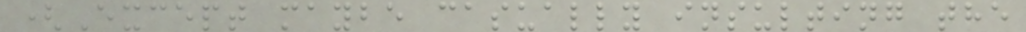(Except maybe casually insulting the
